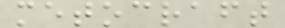metocraft
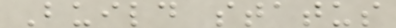Build status
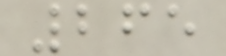265
